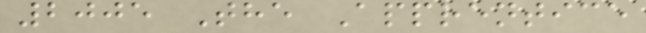2005 The Apprentice
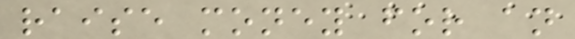raise money for an
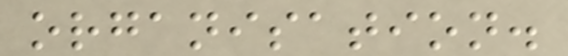organisation.
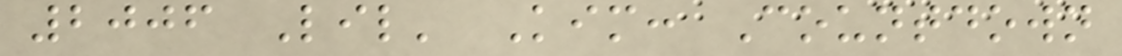2006 Lil' Kim: Countdown
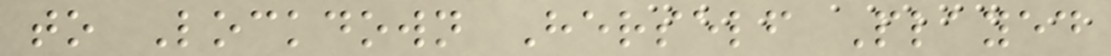to Lockdown Herself Played
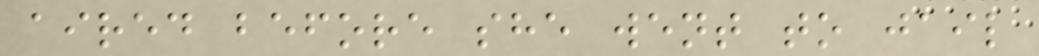aired before she went to jail
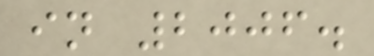in 2006.
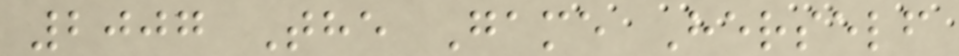2007 The Game Herself
